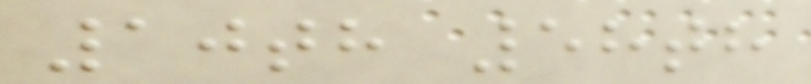10th 58th
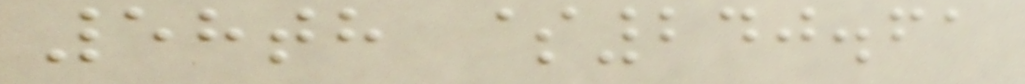58th $240.61
